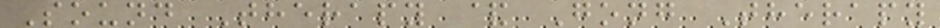Sound Therapy & Gong Therapy
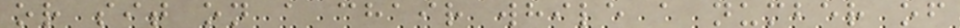or sit on a chair while a number of
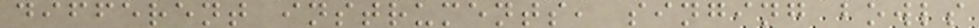different instruments, singing bowls
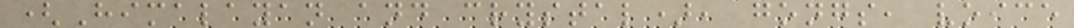(Himalayan and crystal), gongs, voice
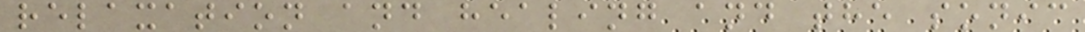relaxation and healing and the sonic
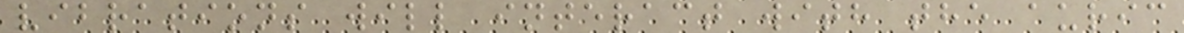vibrations will interact with the auric
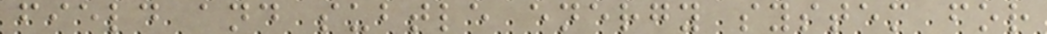field and subtle energy system for
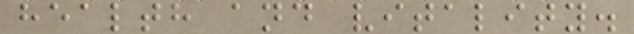health and vitality.
